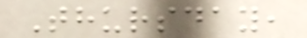Thursday,
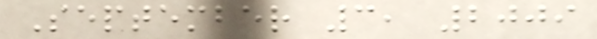September 3, 2009
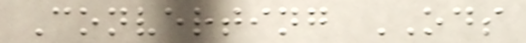Converting ODS
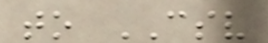to CSV
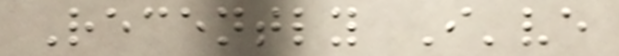Recently I've
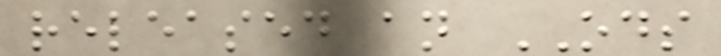released an ODS
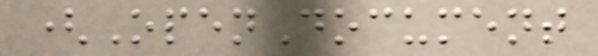(OpenDocument
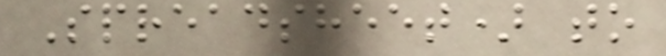Spreadsheet) to
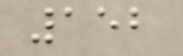152
